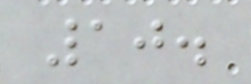10.
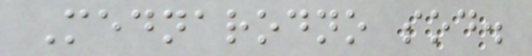Mednarodno sod.
